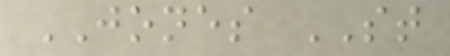JONES ST
